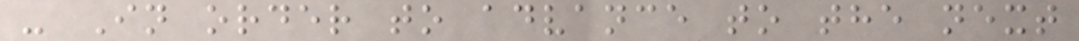- In order to advance to the next
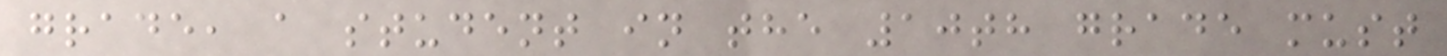grade, a student in the 10th grade must
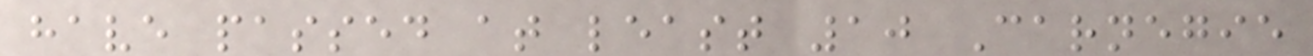have passed at least 10 Carnegie
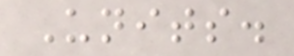Units.
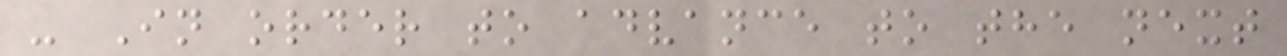- In order to advance to the next
